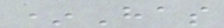*Has
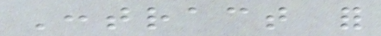Contract for
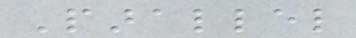Parallel
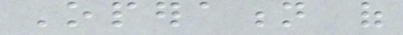Operation of
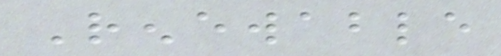Renewable
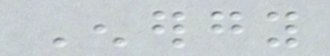Energy
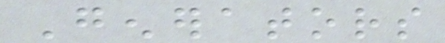Generators
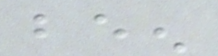been
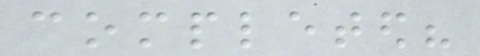completed?
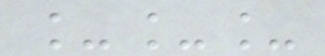___
